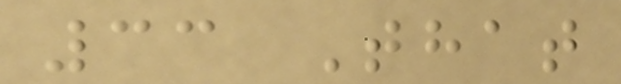33 That
